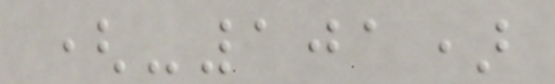(-101)
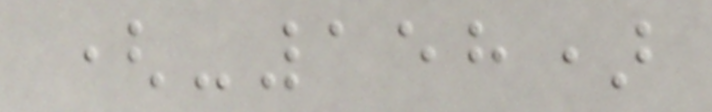(-158)
